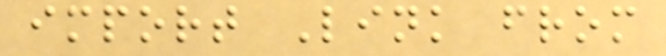import Link from
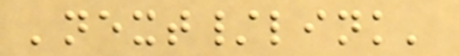'next/link'
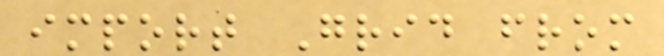import Grid from
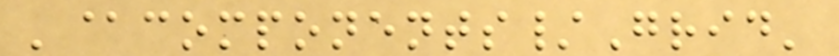'@components/Grid'
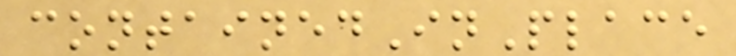containedInPlace
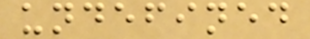undefined
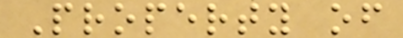Property of
